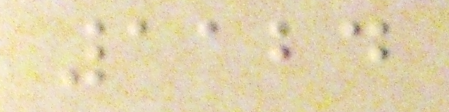1124
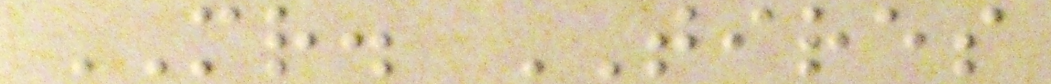MR. TIRES
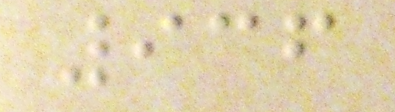936
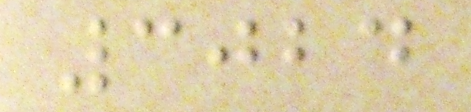3024
